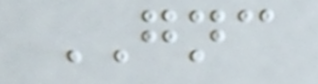GNC
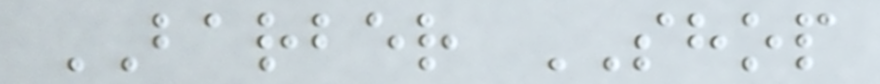BARBER SHOP
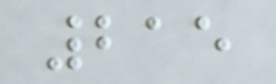215
